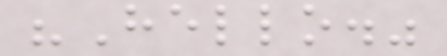"Hello."
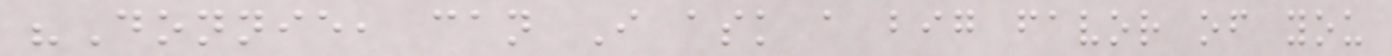"Donnie, can I ask a big favor of you
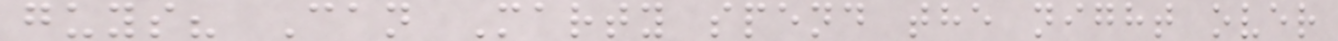guys? Can Marty spend the night over
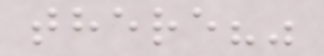there?"
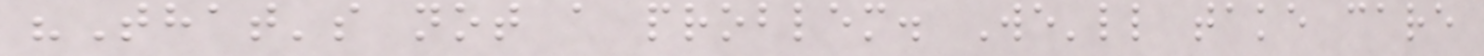"That's not a problem. We'll take care
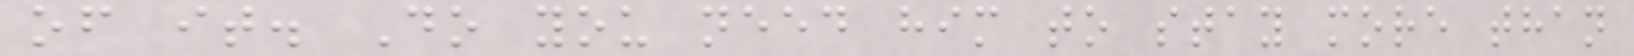of it. Do you need him to stay more than
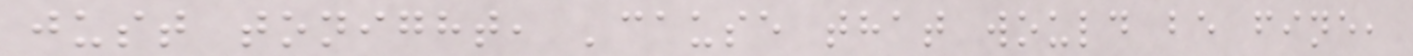just tonight, 'cause that would be fine,
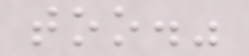too."
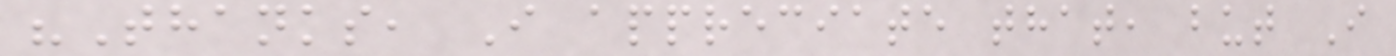"Thanks, I appreciate that, but I
